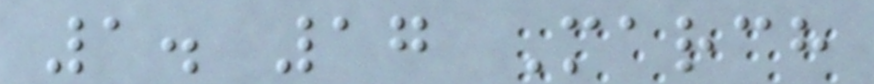1. 17 March
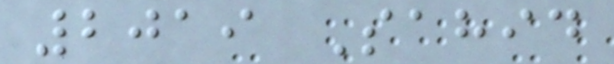2019 Sahid
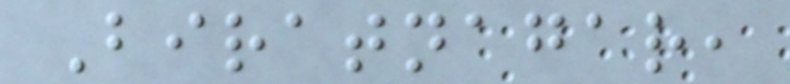Biratnagar,
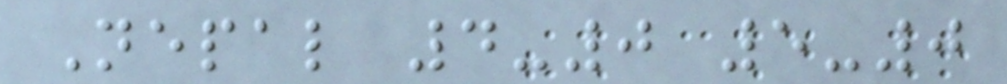Nepal 4-0 5-0
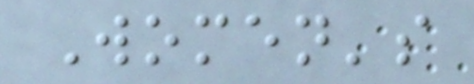Women's
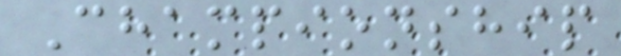Championship
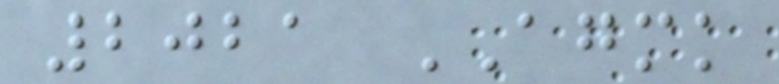2021 AGMK
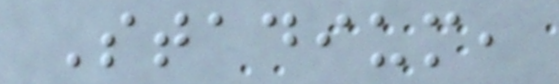Stadium,
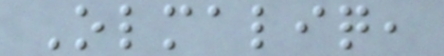Olmaliq,
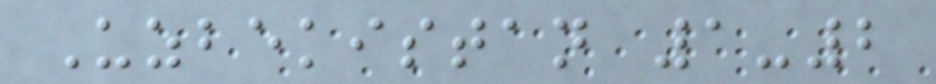Uzbekistan 1-2
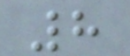8
